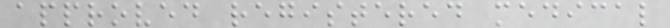approved registered medical
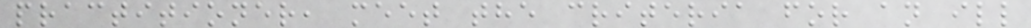practitioner, meet the criteria for an ill
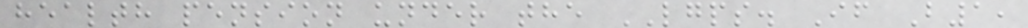health pension under the LGPS. If B1,
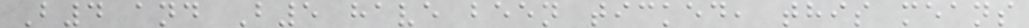B4 and B5 have been ticked, this means
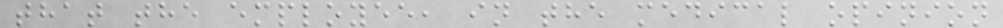that the employee, in the medical opinion
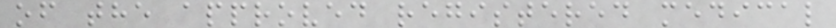of the approved registered medical
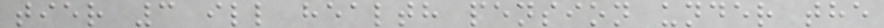tier 3 ill health pension under the
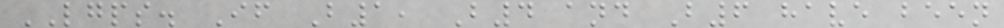LGPS. If B1, B4 and B6 have been
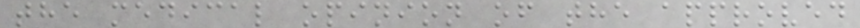the medical opinion of the approved
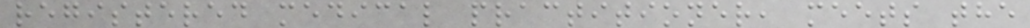registered medical practitioner, meets the
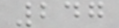247
